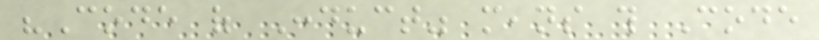"Code of Conduct" means this Code
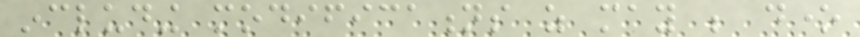including modifications as may be done
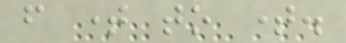from time to time.
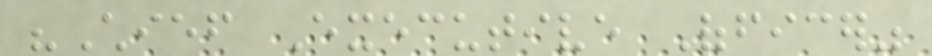"Chief Executive Officer"
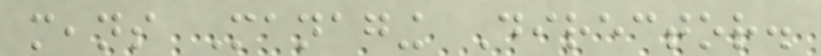means Managing Director.
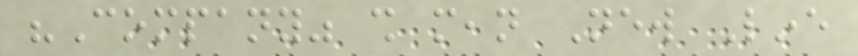"Company" shall mean New Line
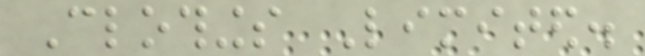Clothings Limited.
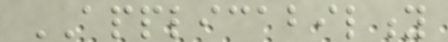APPLICABILITY
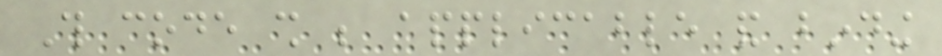This code shall be applicable and binding
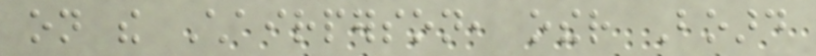on the Chairperson, other Board
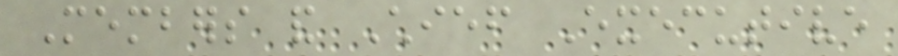Members and Chief Executive
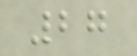27
